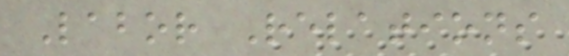Labor Relations
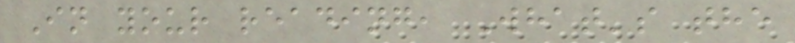In your reading, What's the
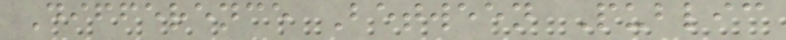Difference Between Public
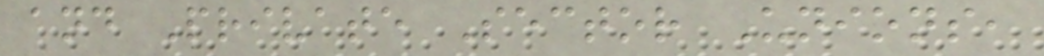and Private Sector Unions,
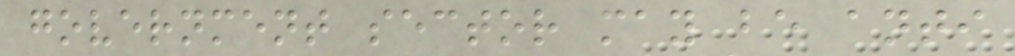government sector may be anti
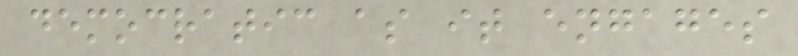democratic as it engages
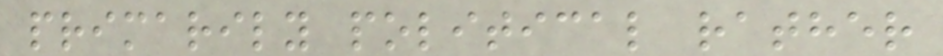primarily political rather
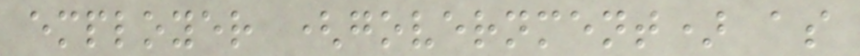employer (government) as
